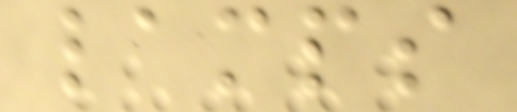lamps
